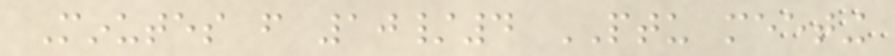Minutes from 10/4 PTU meeting
